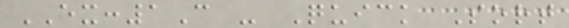EX:1C - Quick Sort
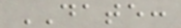DATE:
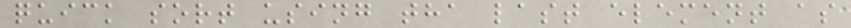quick sort using tha last element as
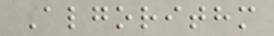Algorithm
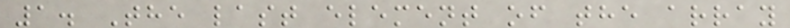1. The last element of the array
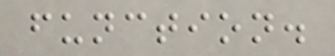function.
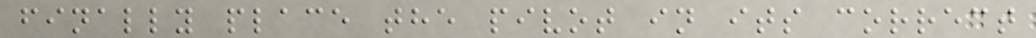finally place the pivot in its correct
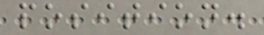position.
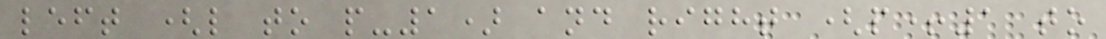left (l to p-1) and right (p+1 to
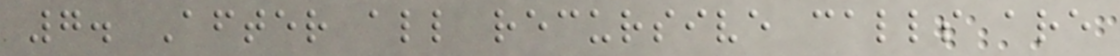7. After all recursive calls are
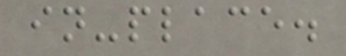in-place.
